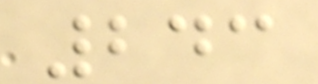243
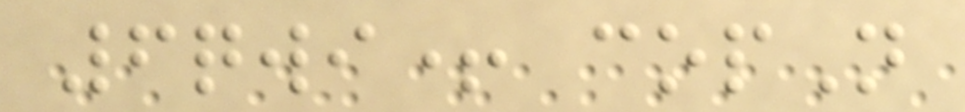6qwi+ copN
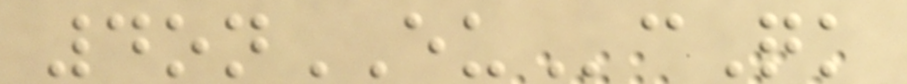4onEUcQk
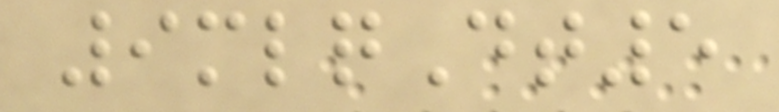9mlqDt5
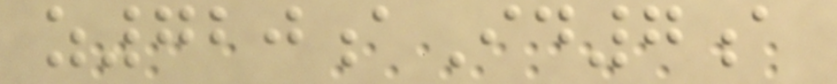z720aId7a
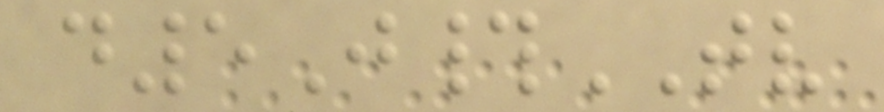d5J#TV
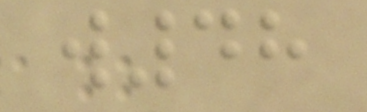w48
